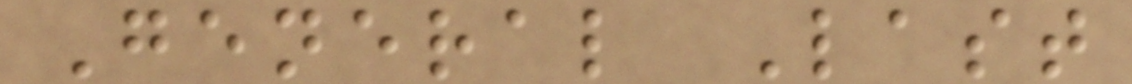General Last
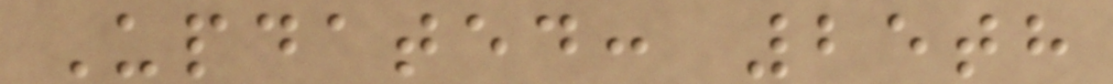Updated: 25th
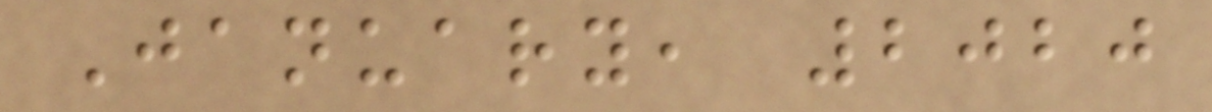January, 2020
